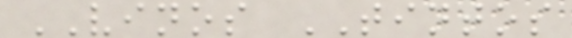VINOS TINTOS
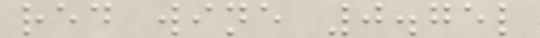red wine 0.75l
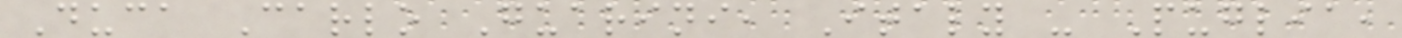Duca Carlo Guarini, Italy - Puglia,
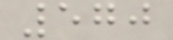570
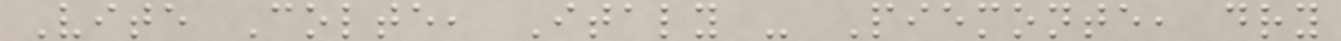Vite Colte, Italy - Piemonte, dry
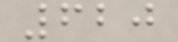620
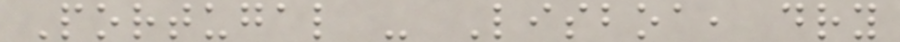Portugal - Lisboa, dry
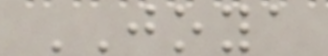JOYA
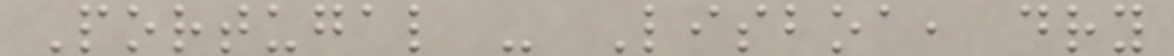Portugal - Lisboa, dry
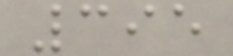395
